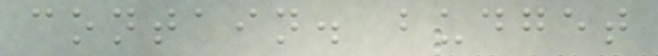contain. budget
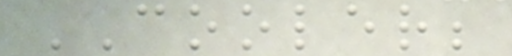COOLER;
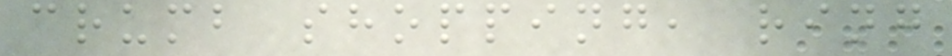crumb shopping, ring
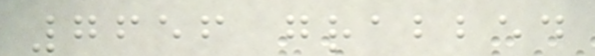7656 grabbed
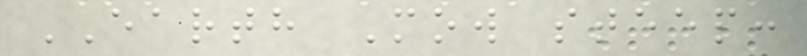EARTH Mow steep:
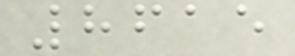8615
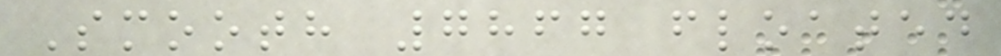Smooth 7867 floated
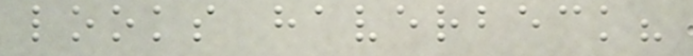looks haverbeck?
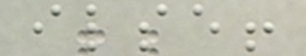ilse!
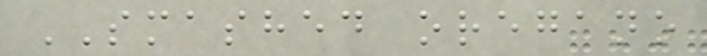SMASHED oregano
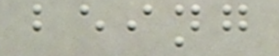being
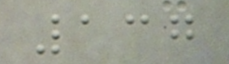137
